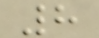8
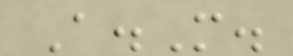A.M.
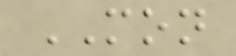MON
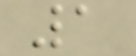1
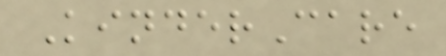KinderCare
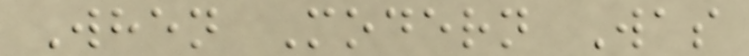When Modern Was
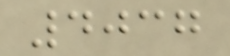4037
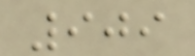909
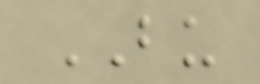BU
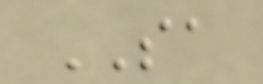SA
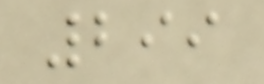299
